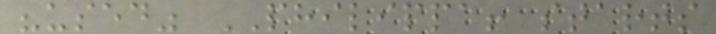"used" PHILIPPA! starts
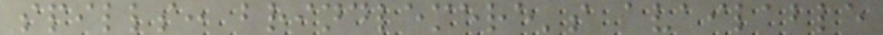spills: brindlemere's available
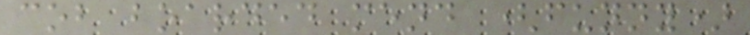cob boarded mend (funny)
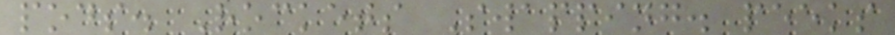pods. Rockets Swapping. peeks
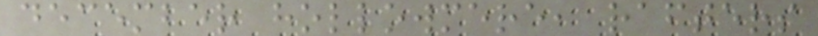december hollowmere, rafters
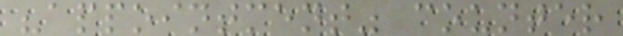"appointment" counter
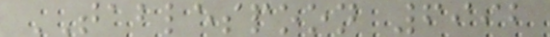TABLESPOON 6992
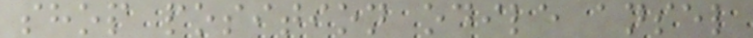shop position odile ansel
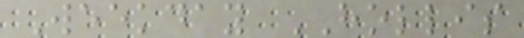Weekday HOLLIS
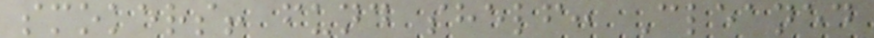smokers! fund shelf: Cleaned
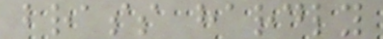brass hardly
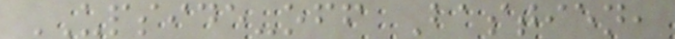UPSIDE-off Bastien,
